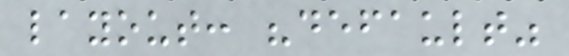layout: "default"
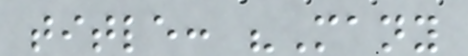title: "Many
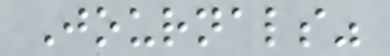Journals"
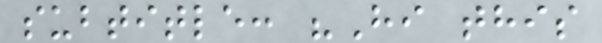subtitle: "Hi this
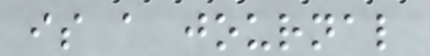is a journal
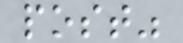post"
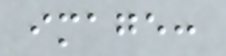image:
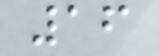16
